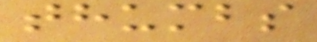thumbs
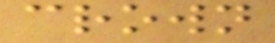crown
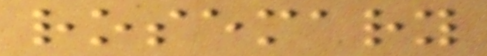rosemary
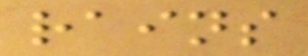rains
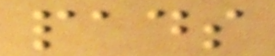pads
